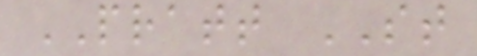PRATT ST
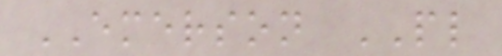EMERSON PL
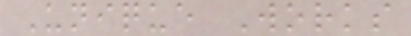Unique Works
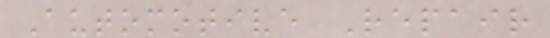Automotive Repair
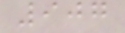907
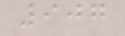907
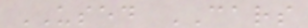USED CARS
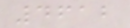4612
